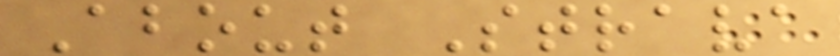About Strava
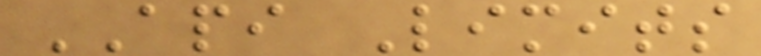API Limits
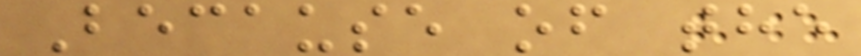Because of the
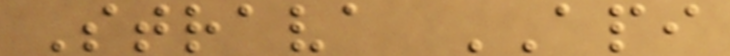Strava API
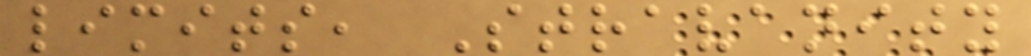limits, Stravanity
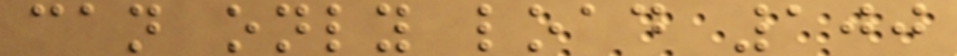can only load 100
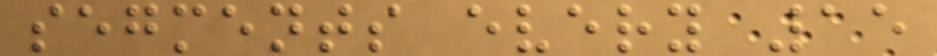segments every 15
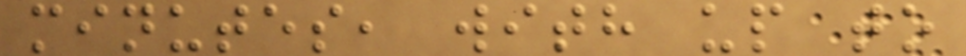minutes, with up to
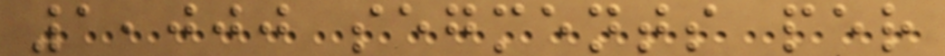1,000 segments per
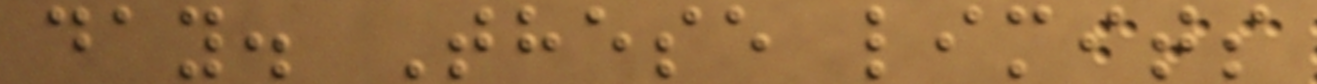day. These limits
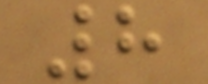8
